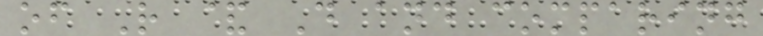of R & D and comparing
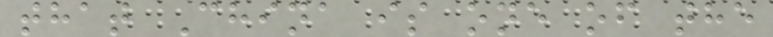that China is one of the
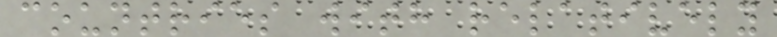countries with relatively
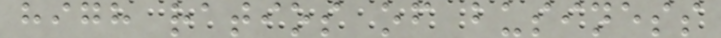high ratios of business
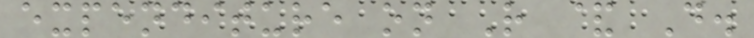expenditure on R & D.
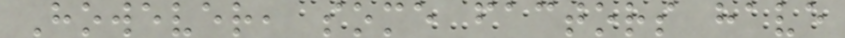However, some factors have
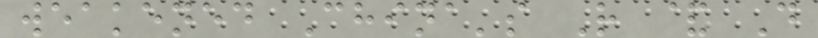weakened China's R & D
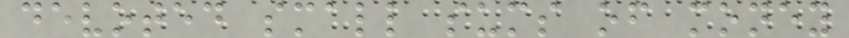devoted small sums of money
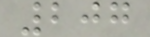207
